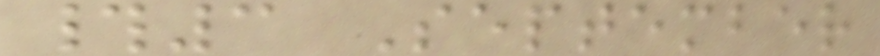#3 September
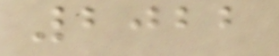2022
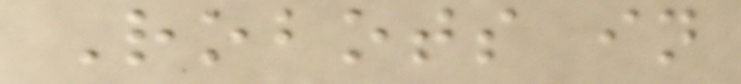Robots in
